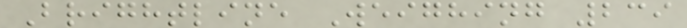Brightline Weighing 239
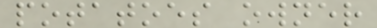potatoes owner
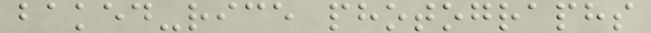baked-rice photographs
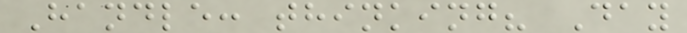Handle: thinking? Day
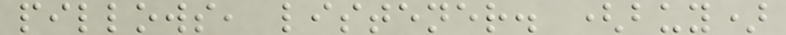pillows, listener. (buy)
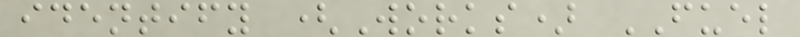identify (Works) FUEL
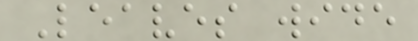Leaves wide
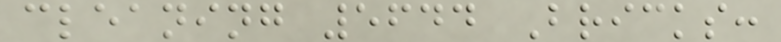cleaning 5644 Bricks:
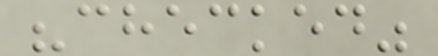"checked"
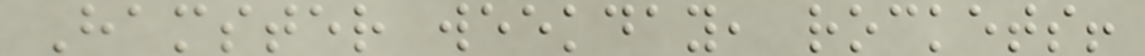Hamster weekday, rockets!
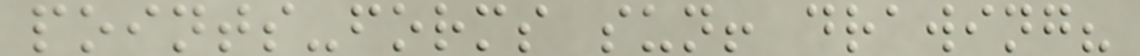points-forms sun! drawing?
